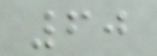60
